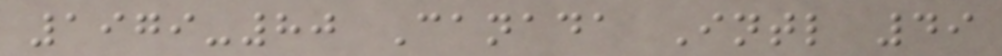1979-80 Canada Intl 49
